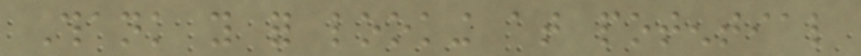Thank you for looking at potential
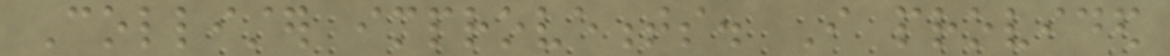Collister improvements. I provided
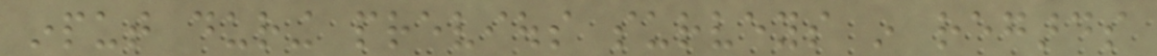input during previous surveys in regards
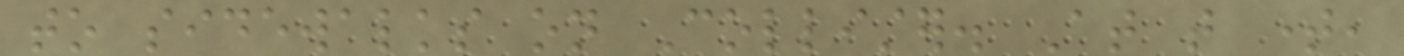to sidewalks on Collister. At that time,
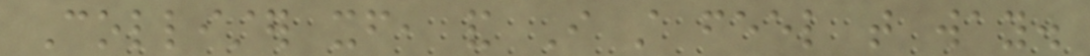Collister itself, and I still feel that way.
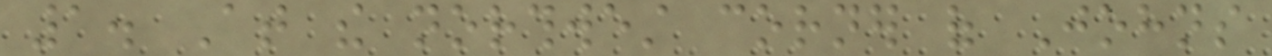1. At the northwest corner of Johns
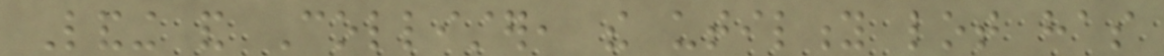Landing and Collister, the utility lot has
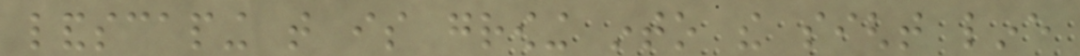landscaping that is growing into the sight line
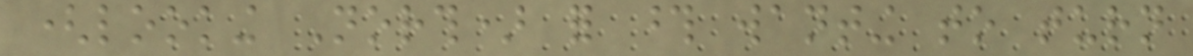(looking North) for those wanting to turn
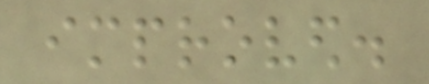improved.
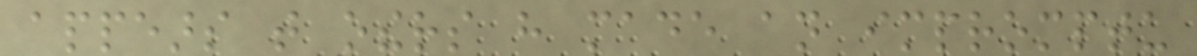appears that others have made an impromptu
